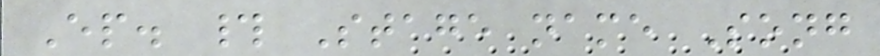Ep. # Stage name Song
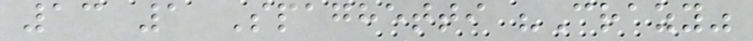13 1 Spaghetti "Crazy"
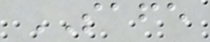SAFE
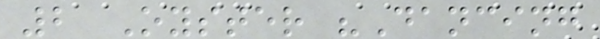2 Oyster "Dancing
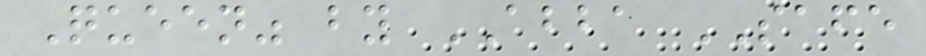Queen" by ABBA SAFE
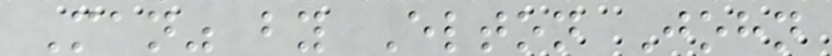Man" by Elton John
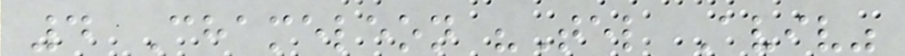4 Chameleon "Tel Aviv"
